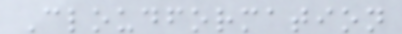Cloudformation
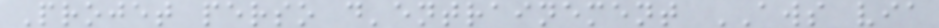Projet perso d'entrainement AWS via
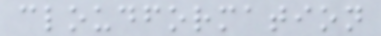cloudformation
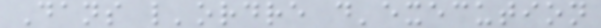Dans l'ordre d'execution
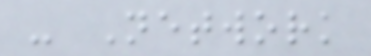- Network
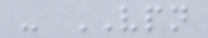- VPN
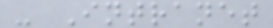- Intranet
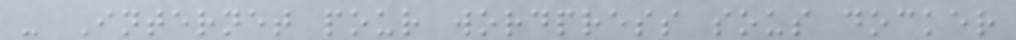- Internet pour wordpress sous docker
